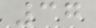37
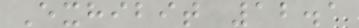Exhibit 12.1
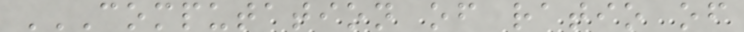COMPUTATION OF RATIO OF
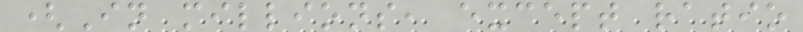(In millions, except ratio
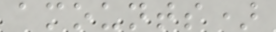amounts)
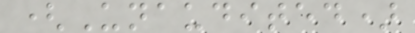(Unaudited)
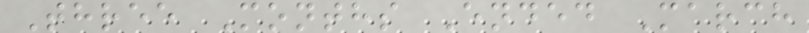Three Months Ended March
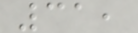31,
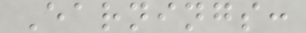Earnings:
